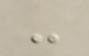-
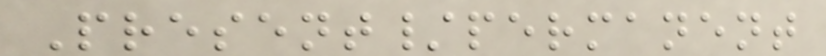Present/permanent
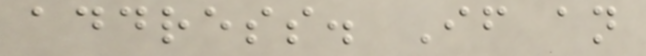address. If an
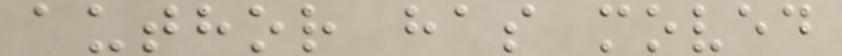author has moved
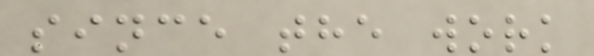since the work
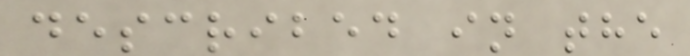described in the
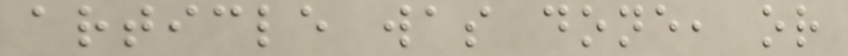article was done, or
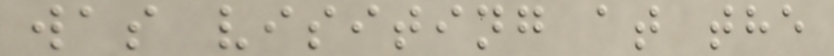was visiting at the
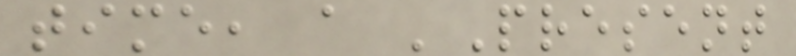time, a 'Present
